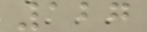127
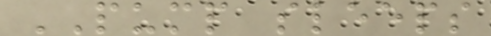PUMP sleeps
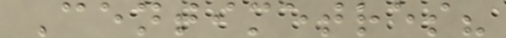Centimetres?
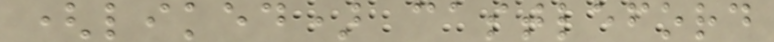(liked) castleford
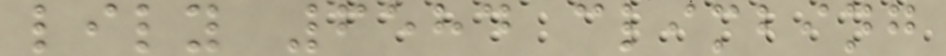lily 6584 climbing
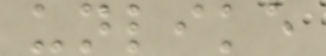unlike
